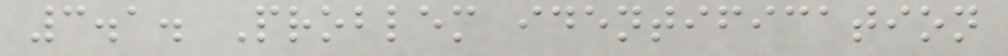3.1. Problem identification
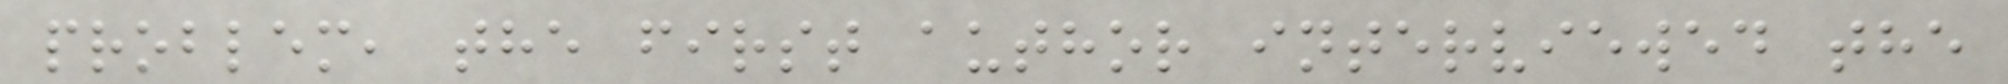problem, the first author interviewed the
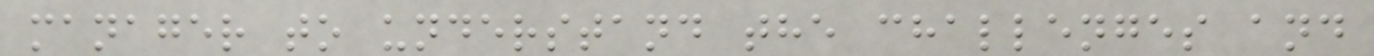manager to understand the challenges and
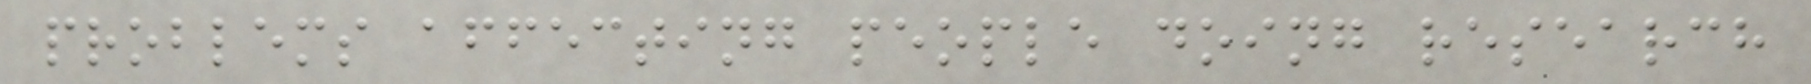problems affecting people doing research
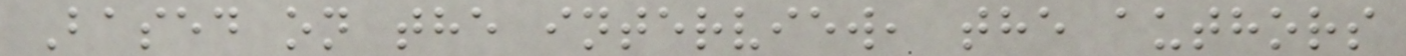Based on the interview, the authors
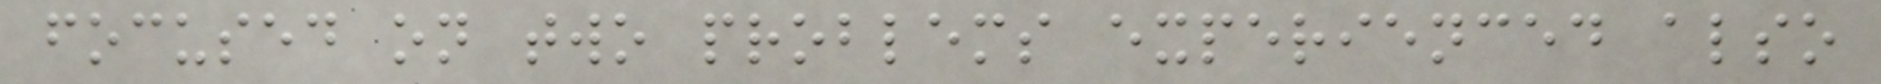focused on two problems experienced also
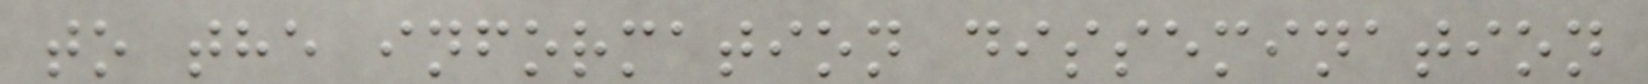to the information dissemination
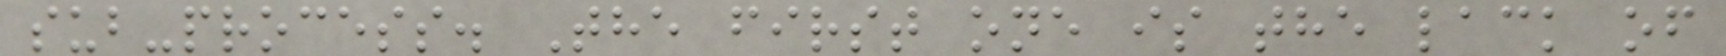sub-process. The first one is the lack of
